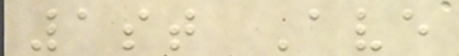1st Ave
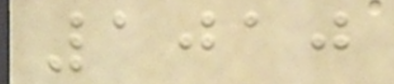1010
